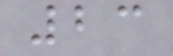23
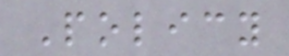Policy
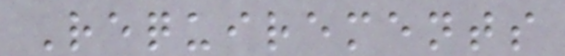Requirements
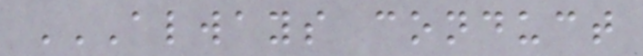ALWAYS CONDUCT
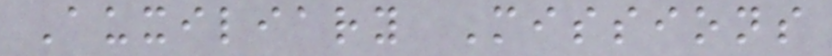Auxiliary Missions
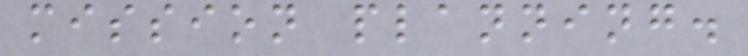mission planning.
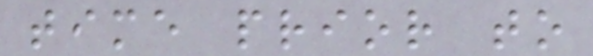time prior to
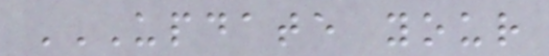UPDATE YOUR
